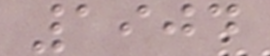1904
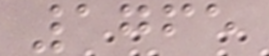1765
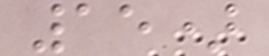15)
